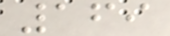169
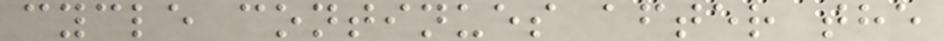cycle continues after the
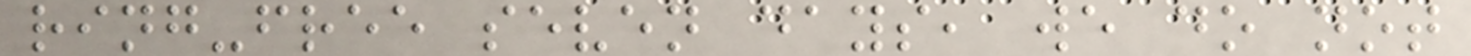ring-free seven days, we do not
